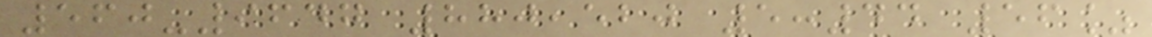560-9647 880,520 5:44 56%
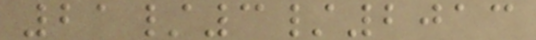21/3/2013
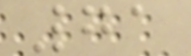71
